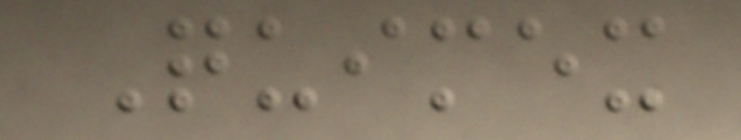Quimex
